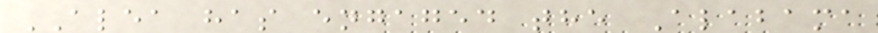ALEA has engaged the Alabama
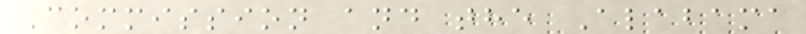Commission and the Alabama
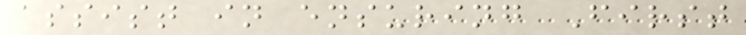assist in ensuring First
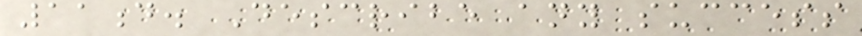11d. Describe any success
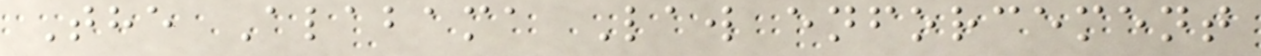The Alabama Law enforcement
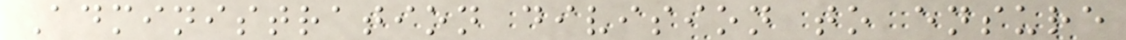Administration division to ensure
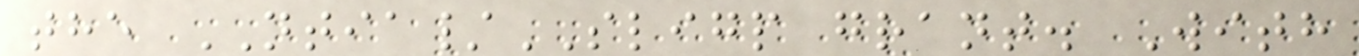the NTIA/SLIGP grant. With
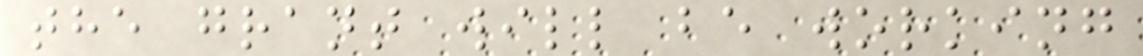the grant will be working
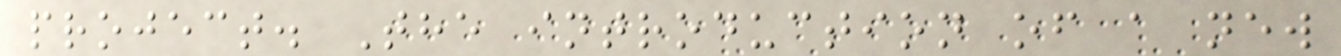project. The introduction of a new
